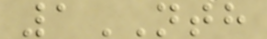1NTH
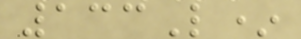133L*
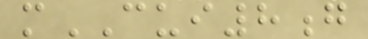mCUI8g
